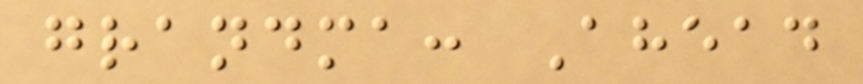grandma: Ahead
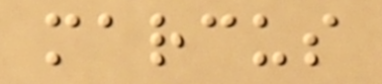marcus
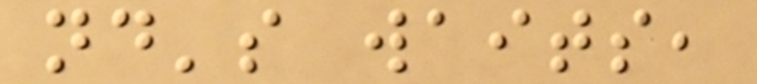nd's waits,
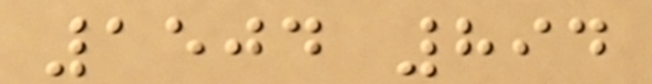1504 894
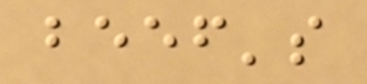beef's
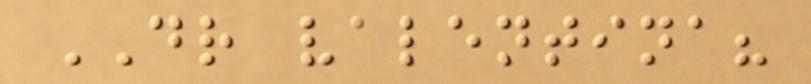DR valentina?
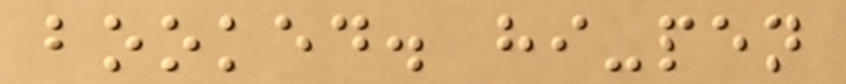booked. hi-pen
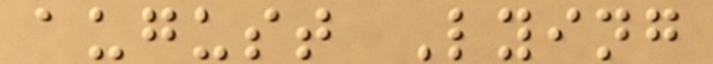august Lying
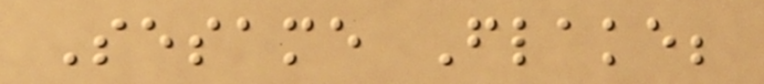Sesame Flake;
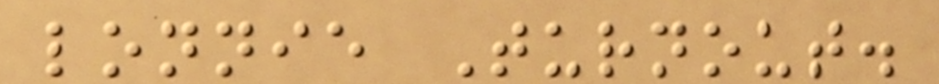lonnie Turnout.
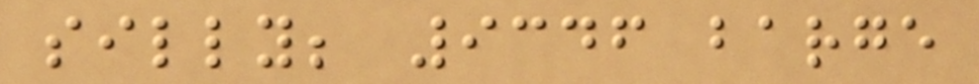silly; 9346 barge
